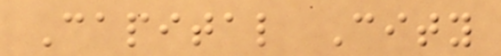Capital City
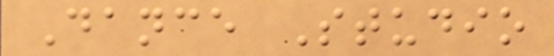Dance Studio
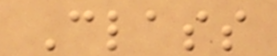Class
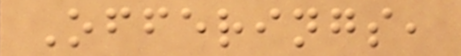Offerings,
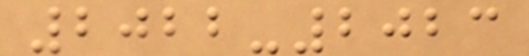2022-2023
